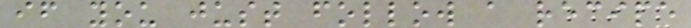if you just follow a recipe
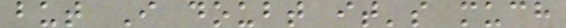but I doubt it's much
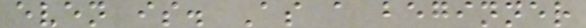even is. As a beginner
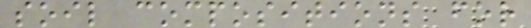soil compositions for
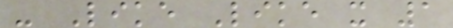- Like Like x 1
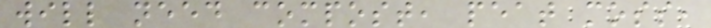will need compost, peat moss,
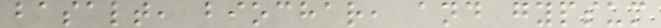basalt, biochar, and gypsum
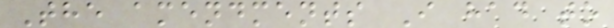The amendments I had to
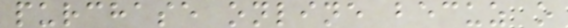purchase online becuz o
